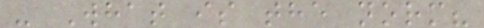- What is the norm?
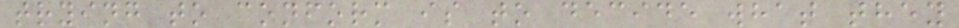trying to conform is to decide what they
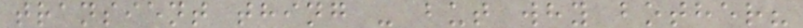transient thing - but why bother?
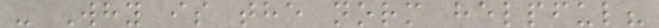- Why is the norm helpful?
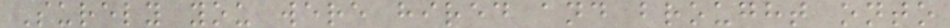Surely you were hired and brought onto
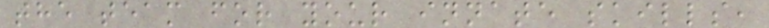the team for your innate skills,
